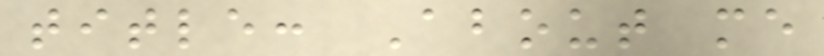title: About me
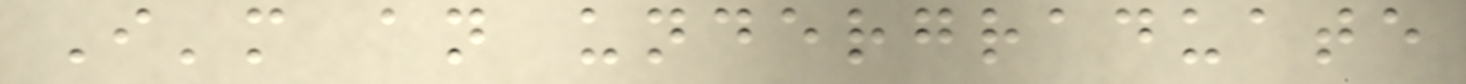I'm an undergraduate
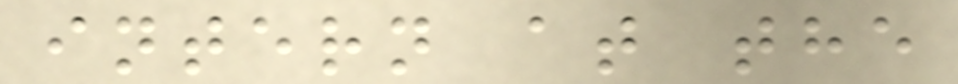intern at the
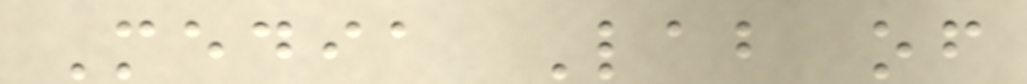Media Lab of
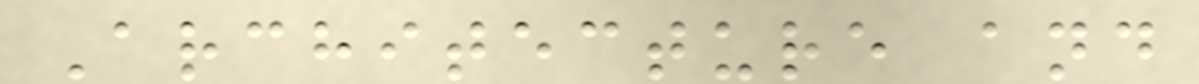Architecture and
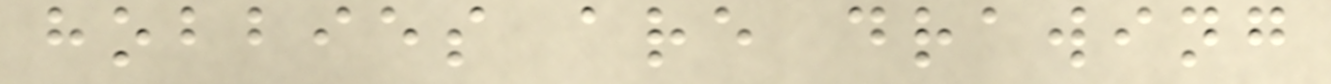hobbies are drawing
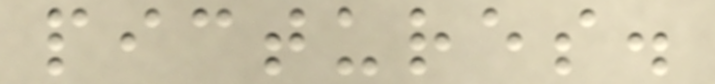pictures.
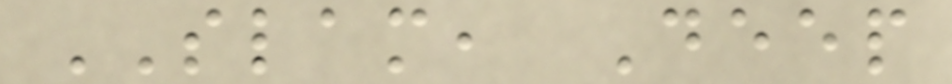SLAM, Deep
